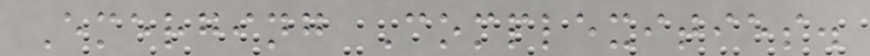Emerging Complexities.
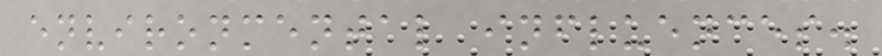environmental influences.
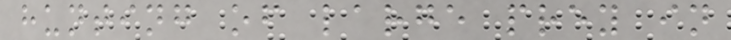hunting of large prey in
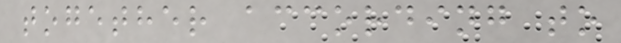together according to
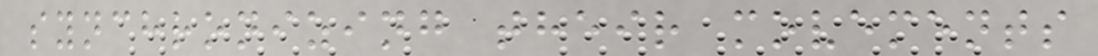synchronizing their movements
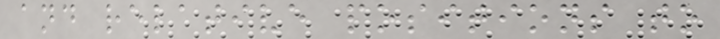and relative positions to
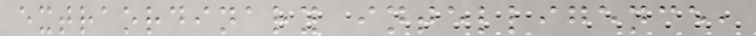extraordinary intelligence,
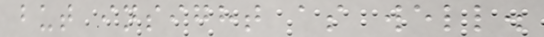but insight as well.
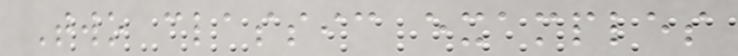Two classic examples
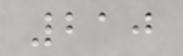210
